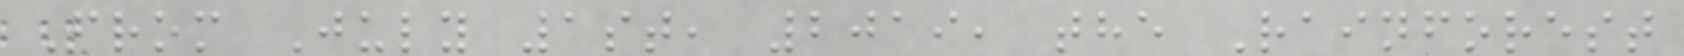From July 1st, 2019, the Rainforest
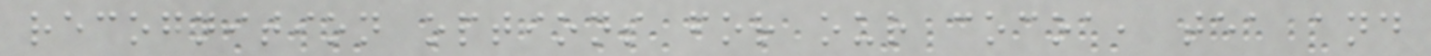recognition options for our cocoa, tea and
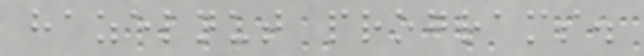hazelnut programs.
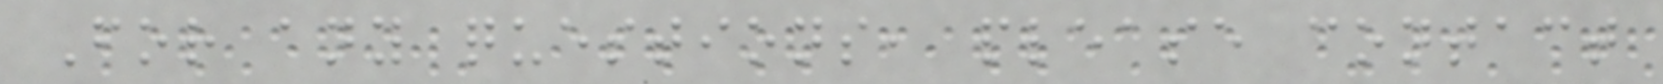For any questions, please contact
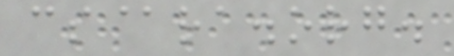cs@ra.org.
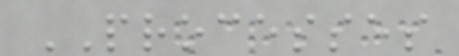PROCESSES
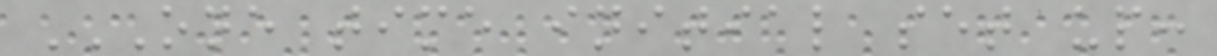ONE TIME INITIAL SET UP:
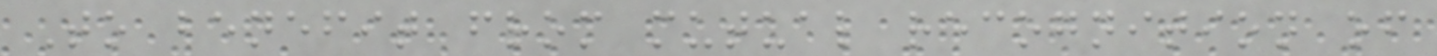To benefit from mutual recognition of
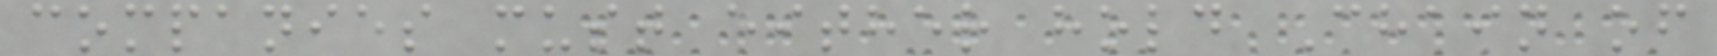companies must either hold Chain of
